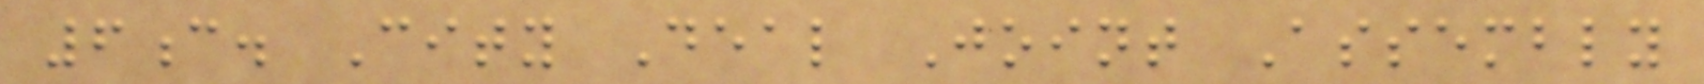6c. City Deal Joint Assembly
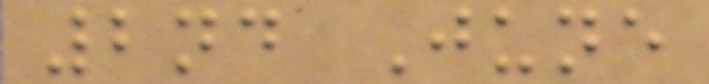2nd June
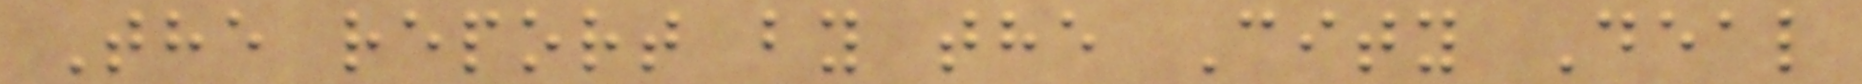The report by the City Deal
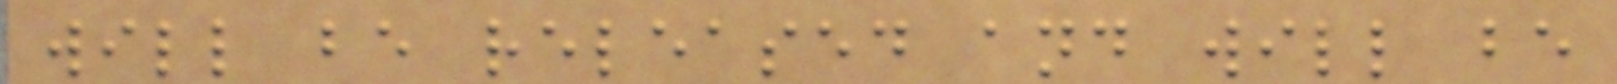will be released and will be
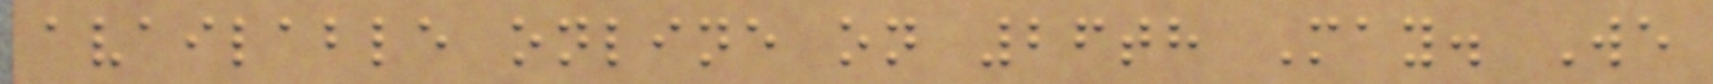available online on 26th May. We
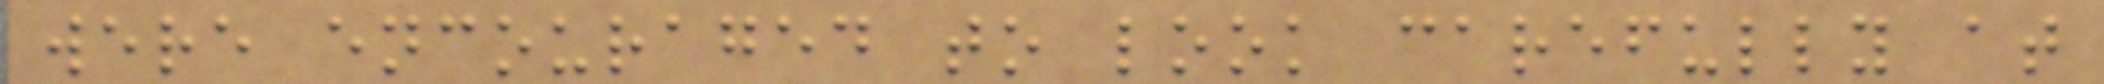were encouraged to look carefully at
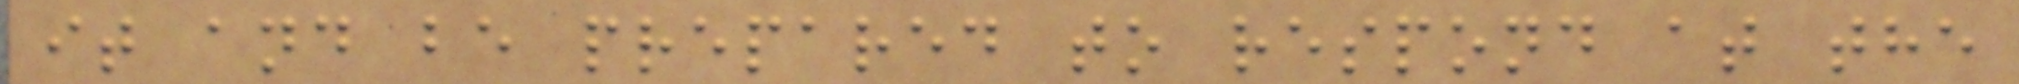it and be prepared to respond at the
